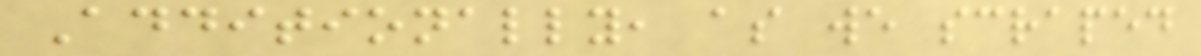Additionally, as we scraped
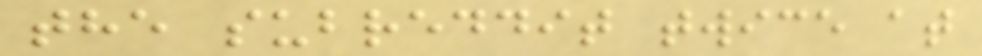the subreddit twice at
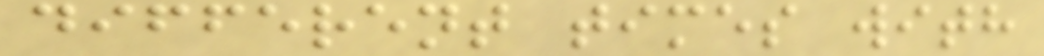different times with
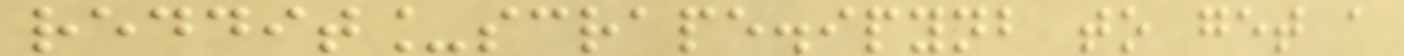reddit_scrape.ipynb to get a
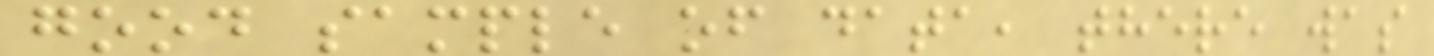good sample of data, there was
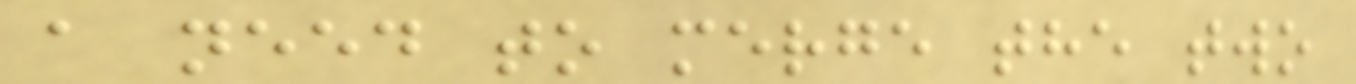a need to merge the two
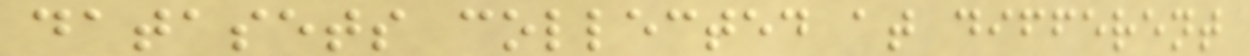datasets collected at different
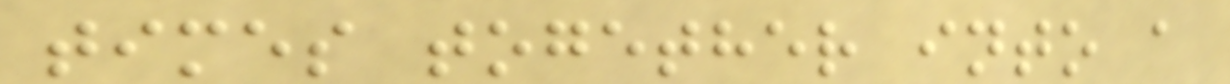times together into a
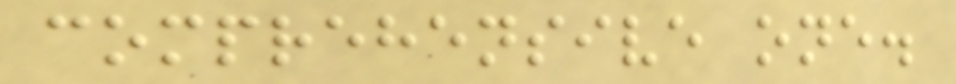comprehensive one.
